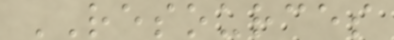RESOURCES
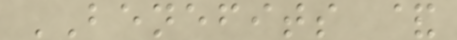BENEFITS &
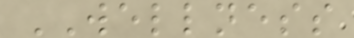WELLNESS
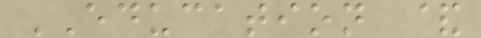EDUCATION &
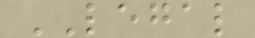LEGAL
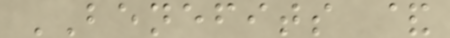BENEFITS &
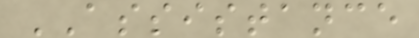ASSISTANCE
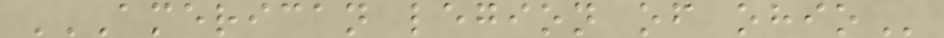AMERICAN LEGION OF OHIO
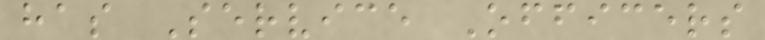has Service Officers
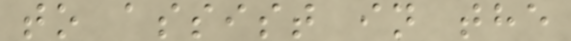to assist in the
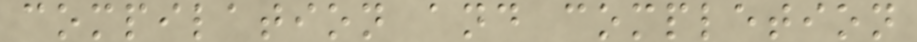compilation and completion
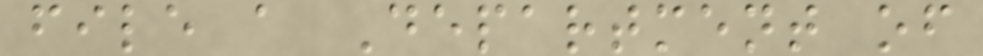file a Department of
